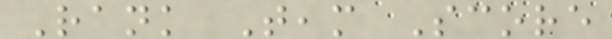Rank Team Score
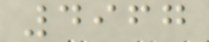4967
